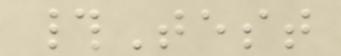#Test
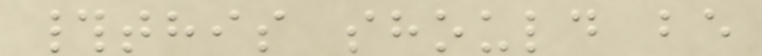#this should be
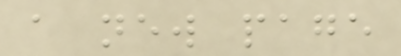a new page
